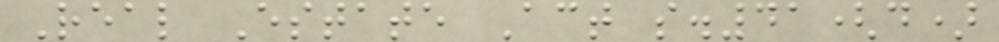Real Estate Act s.41(d)
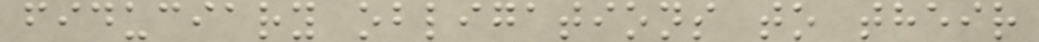fiduciary obligations to their
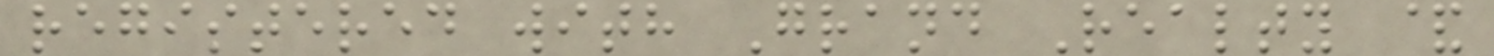registered with Grand Realty &
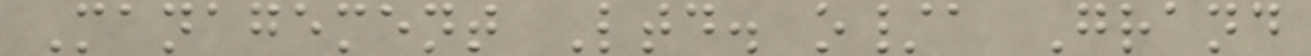Management Ltd. o/a Grand
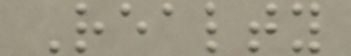Realty
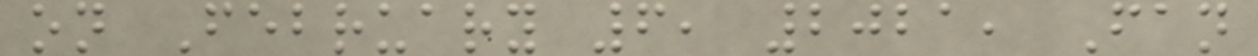on February 6, 2021, Fan
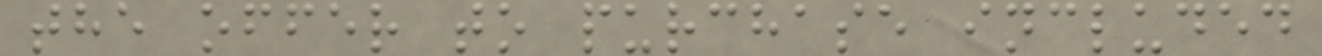the offer to purchase included
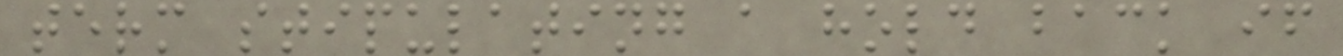term stipulating a hold back if
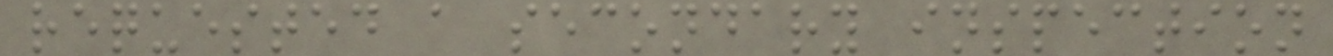requested a secondary inspection
